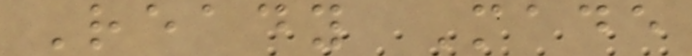Ready Made
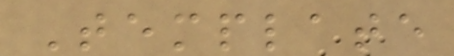Template
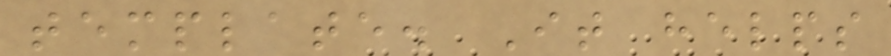template. It helps
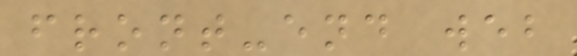front-end web
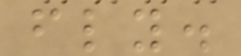fly.
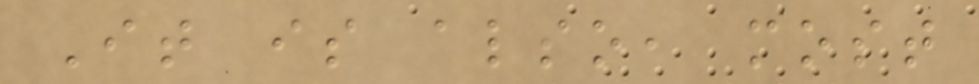It is also, most
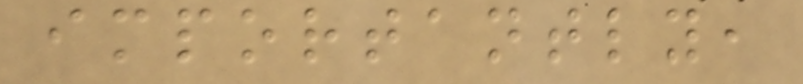importantly,
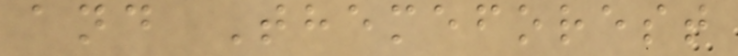and Themeforest
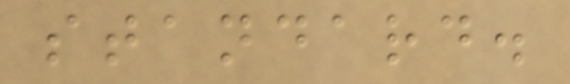standard.
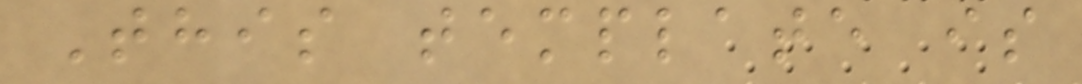This template is
